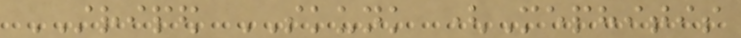STRIPED SKUNK (Mephitis
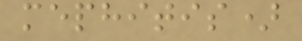mephitis)
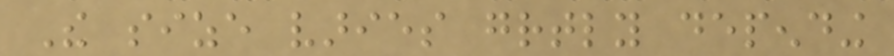The size varies greatly depending
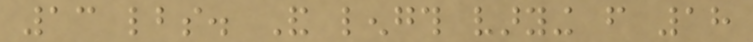13 lbs. And length varying from 18
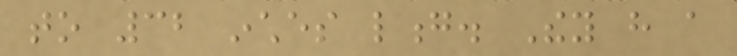to 32 inches long. They have a
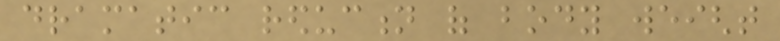dramatic reduction of body weight
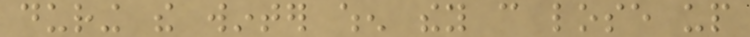during the winter when they can lose up
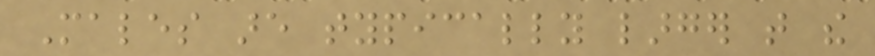Males are typically larger that the
